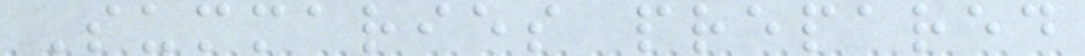Summaries prepared
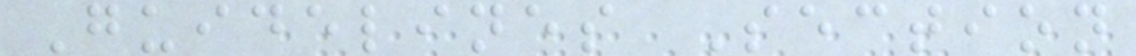Guidelines Section
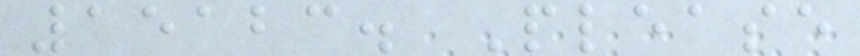15123. Please
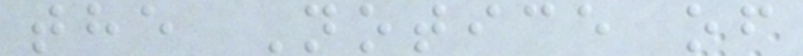the Notice of
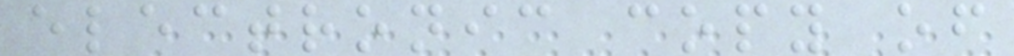electronic copy of
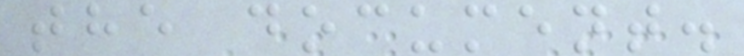the document.
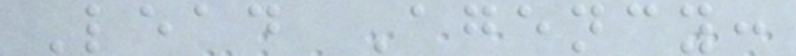Lead Agency:
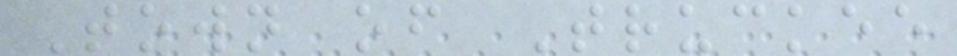Town of Truckee
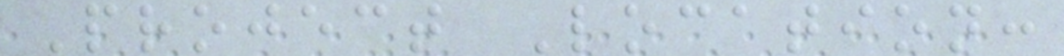Project Location:
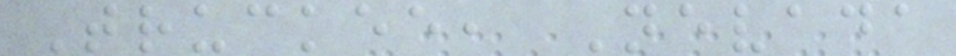Truckee, Nevada
